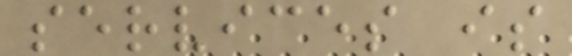services is
